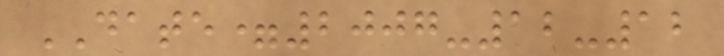DATE=2007-12-12
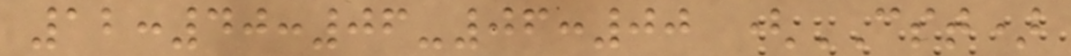12:40:06-06:00 (CST)
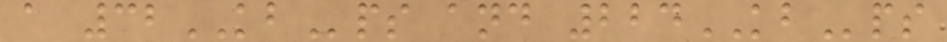a 32KBps and 224KBps
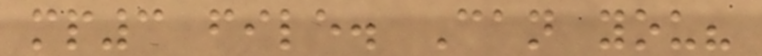mp3 file. Can you?
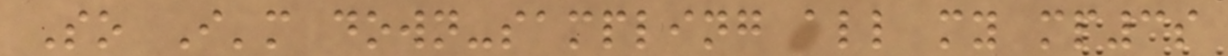So I'm down-sampling all my mp3s
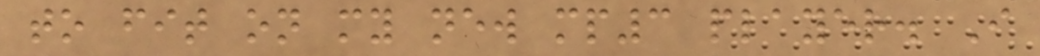to fit on my new mp3 player. I
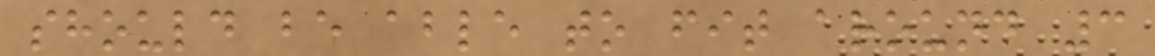should be able to fit around 3
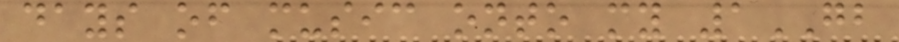days of music onto my 1GB
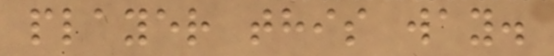player this way.
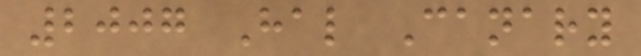2007 Hal Canary
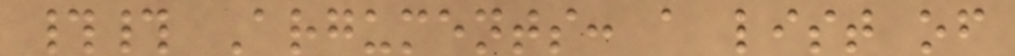## Arguments: a list of
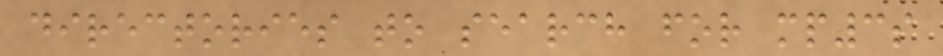directories to search for mp3s
